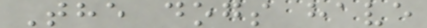The dogs have
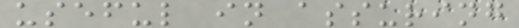useful in assuring
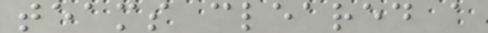teams cleared a
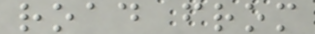road from
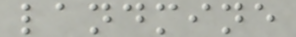landmine
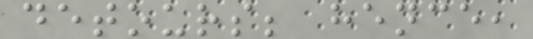detours; hence,
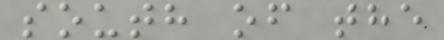south of the
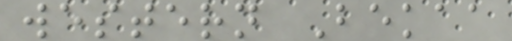western Bekaa
